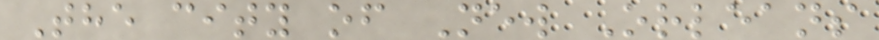The city of New Orleans
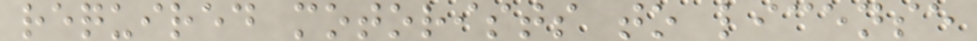required motorists to license
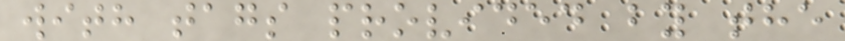with tags provided by the
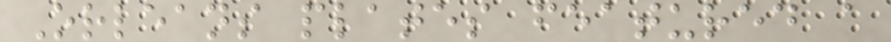Orleans plates featured a
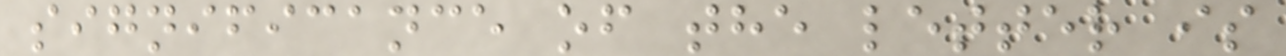significance of the letter is
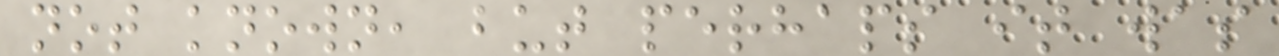not known, but perhaps it was
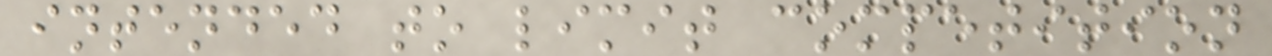intended to limit competition
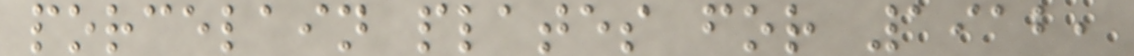porcelain plates for 1912,
